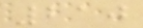210
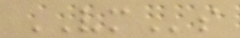VMs
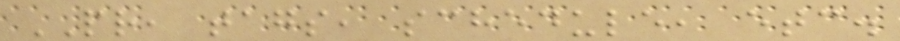PR, tags, schedule, etc.
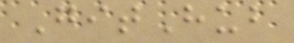GitHub
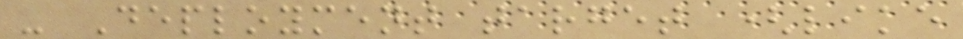- Deployment target (like
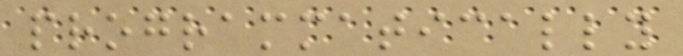programmatically
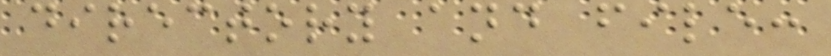directory and file:
